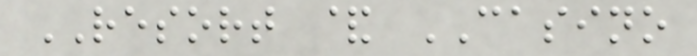RESORT & CASINO
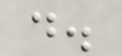d.
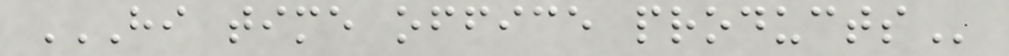HI TIME OFFICE PRODUCTS
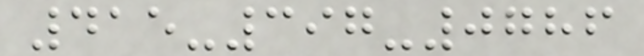415-397-0786
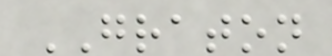GRATON
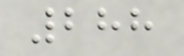288
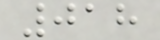018
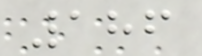186
